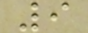9
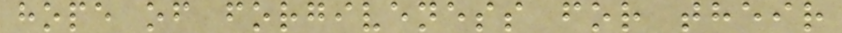hope of forgiveness for their
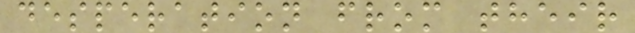desperation from their
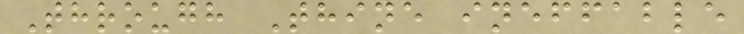Through Thine ineffable
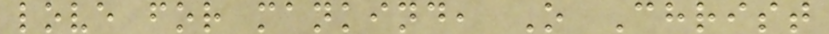love for mankind, O Christ
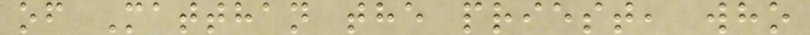of Matthan the priest, who
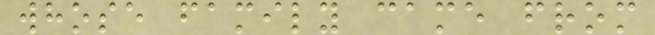whose family came from
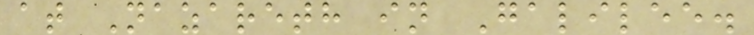at Nazareth in Galilee.
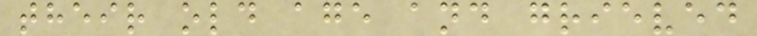their old age and grieved
